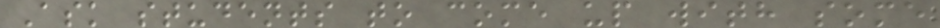Ask students to come up with some
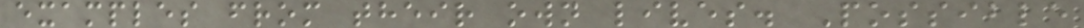examples from their own lives. Possible
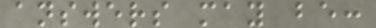answers may be:
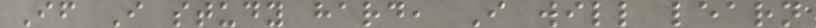If I study hard, I will learn
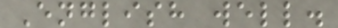English well.
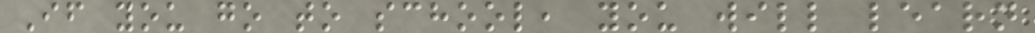If you go to school, you will learn
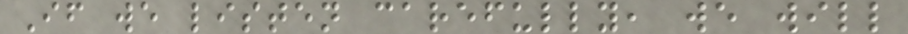If we listen carefully, we will
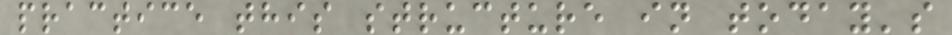practice this structure in today's
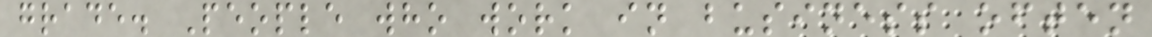grade. People who work in business often
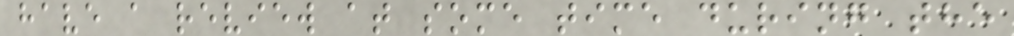have a review at some time during the
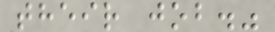their job."
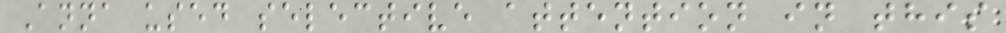Anna used selective attention in this
